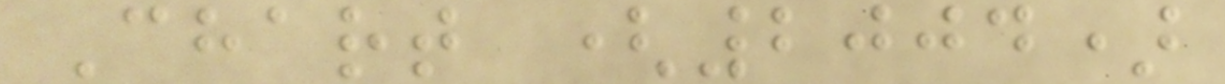Chart (2004)
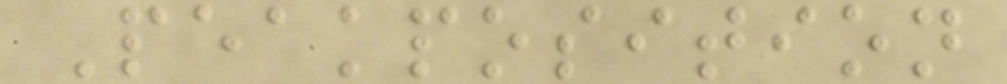Peakposition
